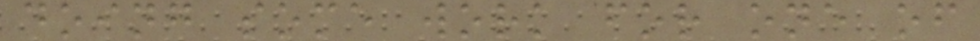doing some work for one of
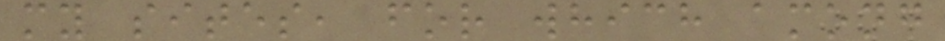my sites, for which among
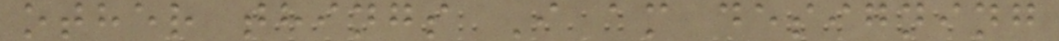other things I am designing
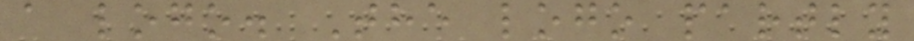a logo. The logo partly
